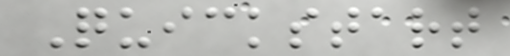Quickstart
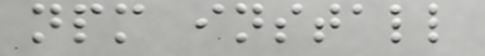npm install
